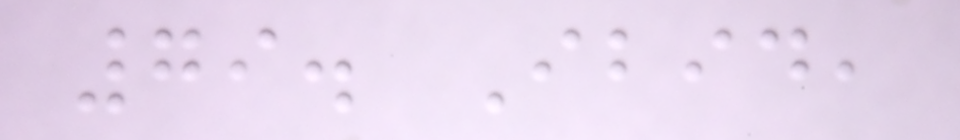79. Ibid,
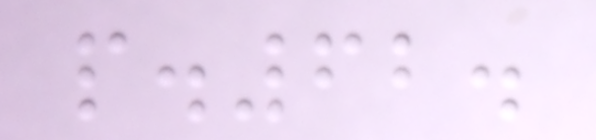p.62.
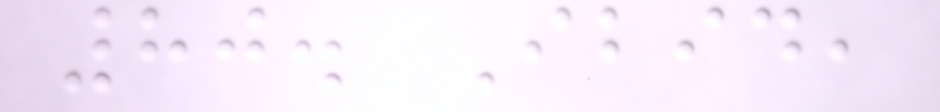80. Ibid,
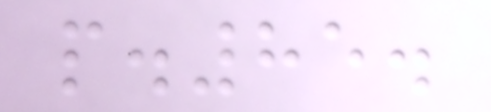p.85.
